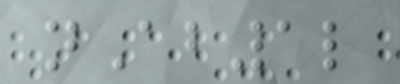nAb1l
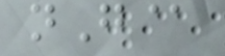nG@
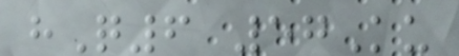hQ6 57Ku
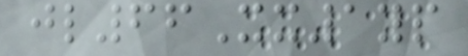jl66Xx1yp
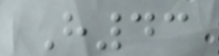H43
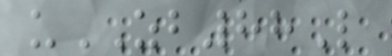uZB88L
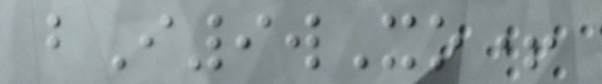bI9wXo+
